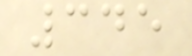345
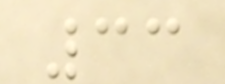33
